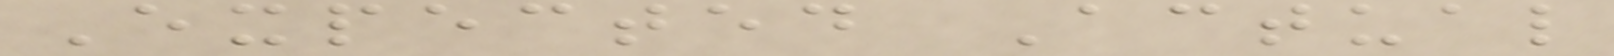Expected Actual
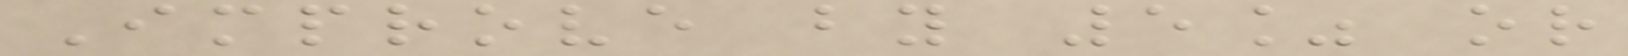Improve by 5% or
